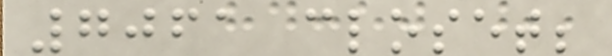7061 closet;
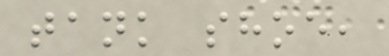tank shoe,
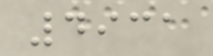4931
